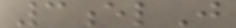3elJ
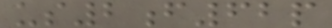us2f62p
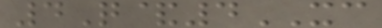4Q&4XC
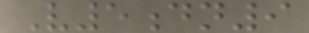V5dn9
